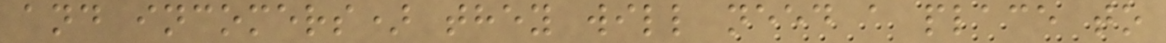and incomers) they will need a place to
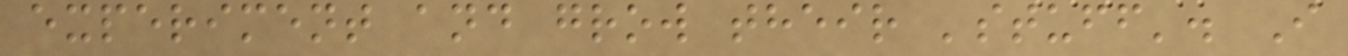experiment and grow their 'stuff'. I
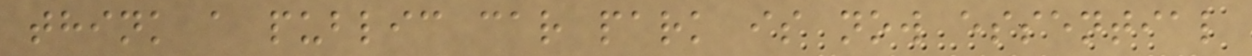think a public car park is now essential
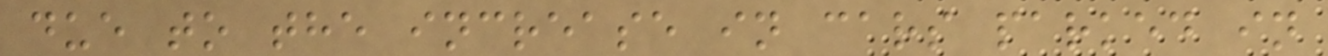due to the increase in cars parked in
